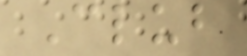Club
